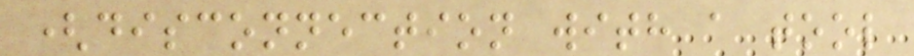(disconnection with a tool
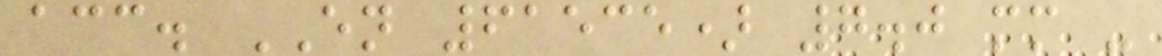acc. EN 61535) 7.0 mm -
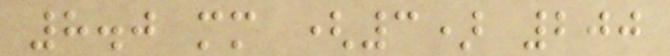8.0 mm (3) 200
